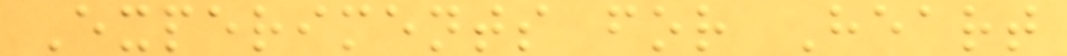Experiments for Heart
